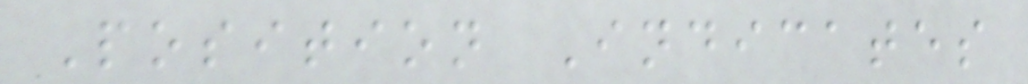Position Indicates
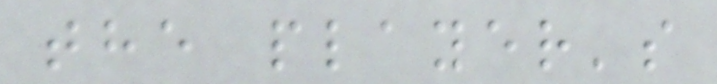the player's
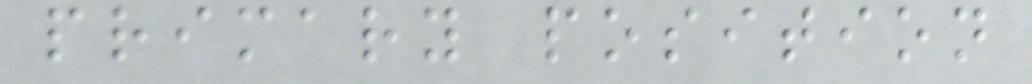primary position
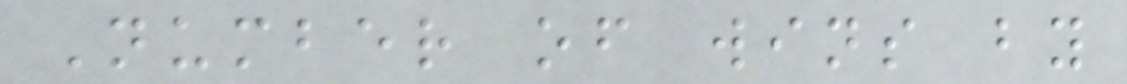Number of wins by
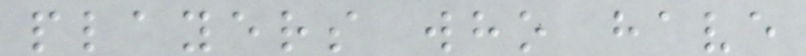players who have
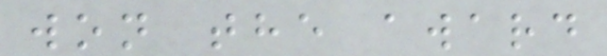won the award
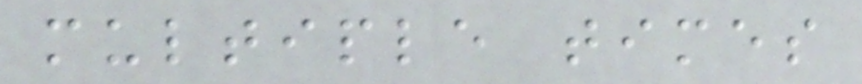multiple times
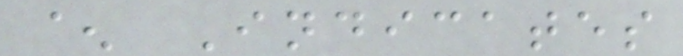^ Indicates
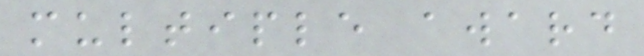multiple award
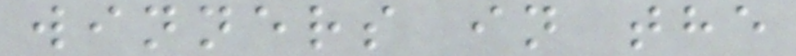winners in the
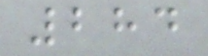284
